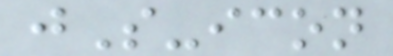jS-icon
